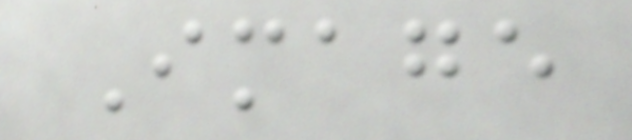Image
